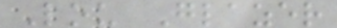Lou Glazer
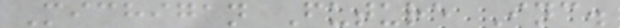Michigan Future Inc.
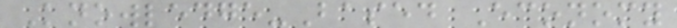Knowledge-Based Economy
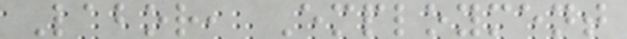Labor, Employment
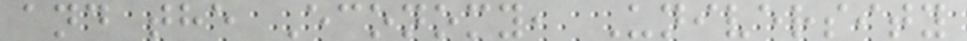and the Economy, University
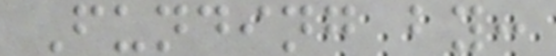Funding by:
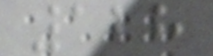128
